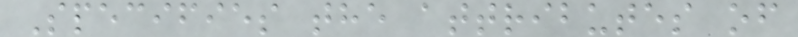Specifies the attributes of
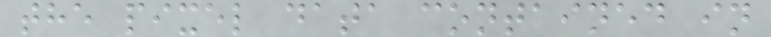the pixel data contained in
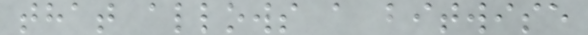that allows a bitwise
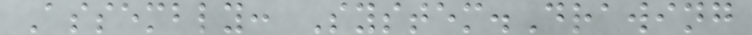Assembly: System.Drawing
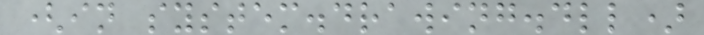(in system.drawing.dll)
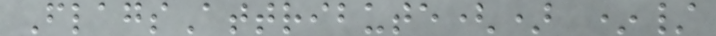FlagsAttribute() */
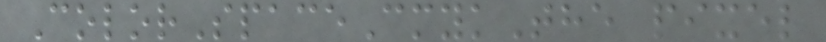ColorSpaceCmykThe pixel
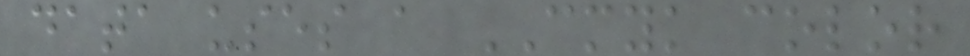data uses a CMYK color
